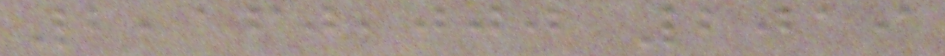2,160,000 2019
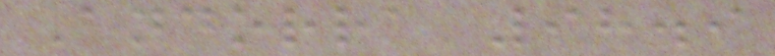Andorra 98.9
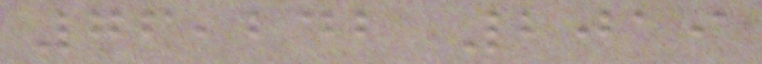76,242 2019
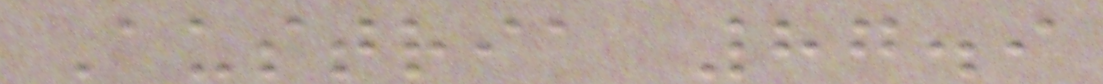Austria 87.9
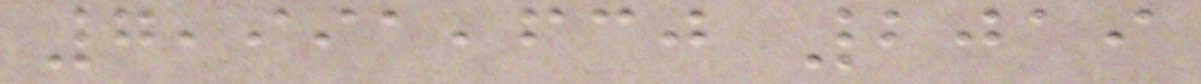7,991,630 2019
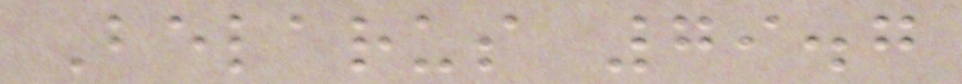Belarus 79.7
